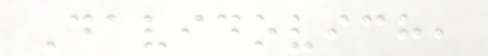Davidovich,
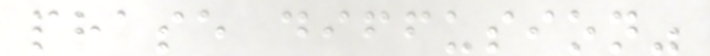phase diffusion"
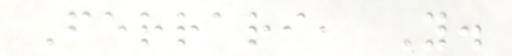Ferrari, Y.
